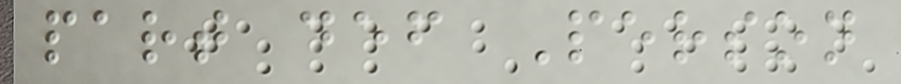part def Person
